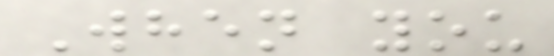When you
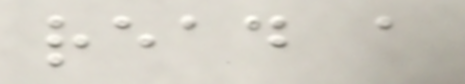read a
